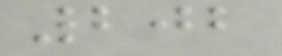202
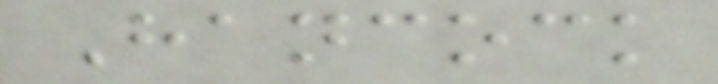Hancock
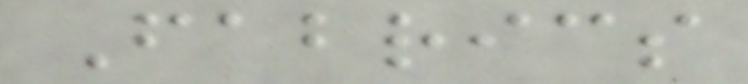Fabrics
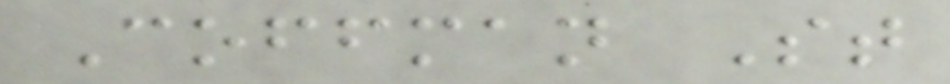Coffman St
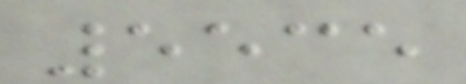5535
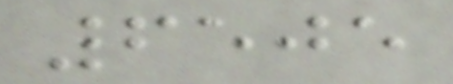6505
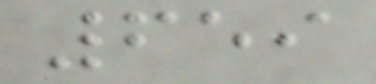659
